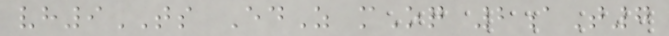vh9TS EdZ mOq 2aT7
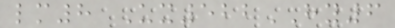lm8 Ux522HY6
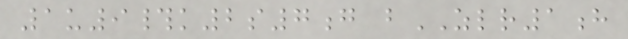1u9#k2s7g bZLR1h
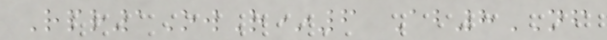Rpr1OwR*6 Ab8NF
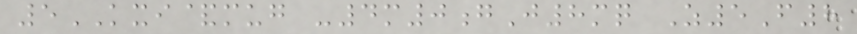5KXI&mug -4m0gJ8mq Z5F8
